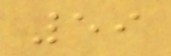59
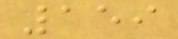159
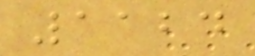1124
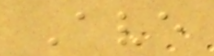Ave
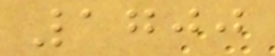1700
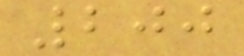200
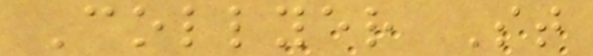Collyer St
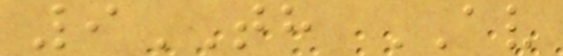9TH AV
